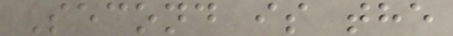Second is the
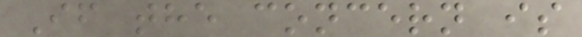If the concern is
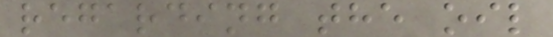regarding the oil
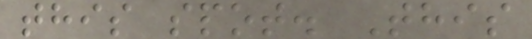this spot. This
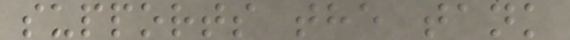supports the tank
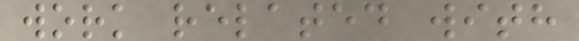work related with
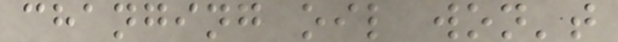changing oil won't
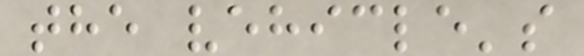the vehicle's
